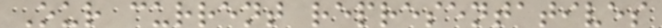Our current representatives
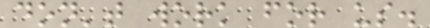don't work for us.
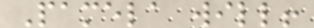Pamela will!
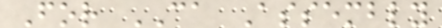For CA Assembly
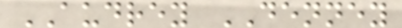AUDREY DENNEY
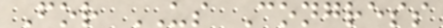For US Congress
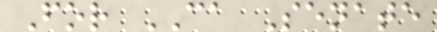For CA Senate
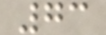73
